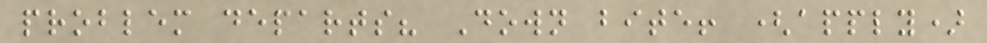problem departs? Down bite! (apply)
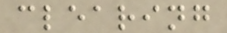clearing
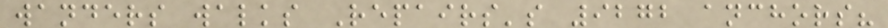wanders walks Repairs's 9272 anchors?
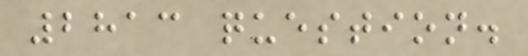2813 question.
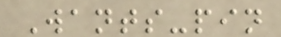Wants-pin
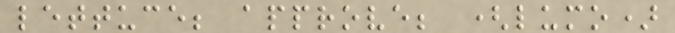lettuce; approve; (lumo)
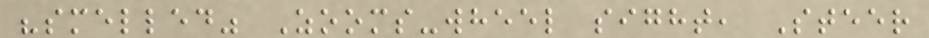"smelled" Zooms-wheel sight, Steer
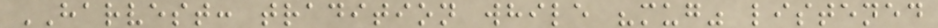HARVEST: tradition while "mug" listened
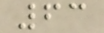63
